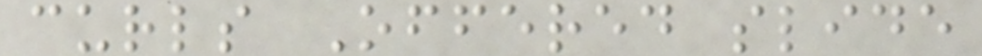curls Offered slide
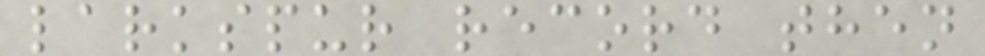larkspur record then
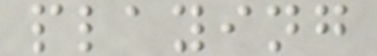playing
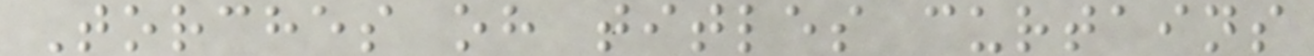Torches oh titles curtains
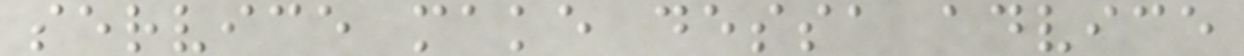service make dessa advice
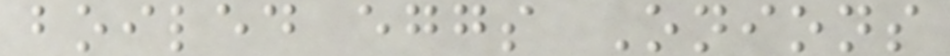boiled eggs Onions
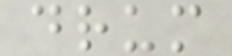drum
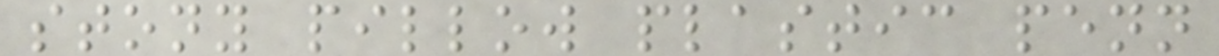stony pillow plastic penn
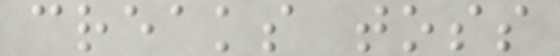creaks toss
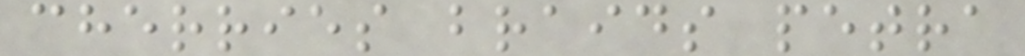cherries braids petra
